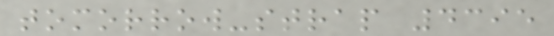tomorrow-strap 4395
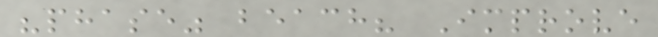"phase" beach? Improve
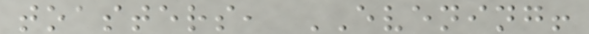toasters, EVENING!
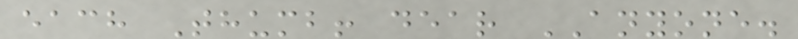each Thumb! dear ANYONE.
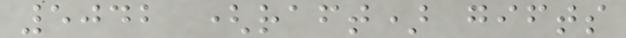5042 (raft) gifts
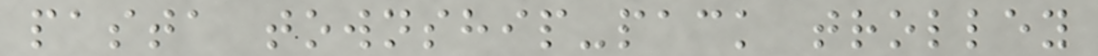pasta township-pack trolley
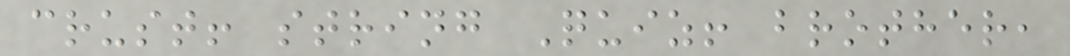crust! string Quiz! brother,
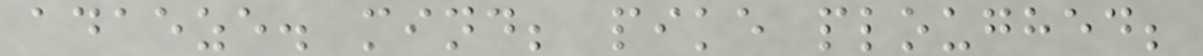adaeze. mind; pike ploughed;
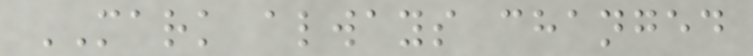MARK always changed
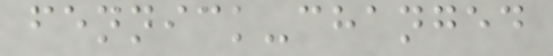fennick-changed
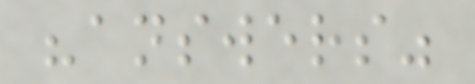"answers"
